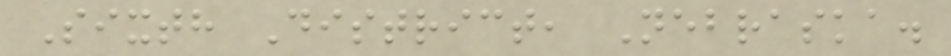Sixth District, Nebraska.
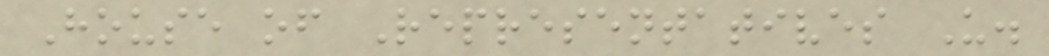House of Representatives U.
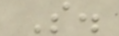S.
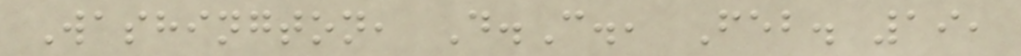Washington, D.C., Feb. 19,
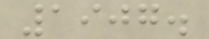1907.
